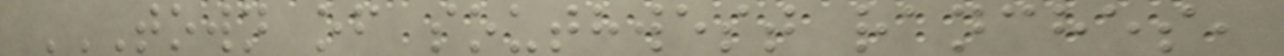TOWN OF SOUTHWEST RANCHES,
